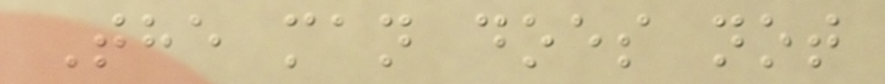The man does not
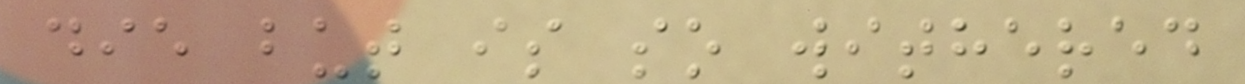die but is so withered
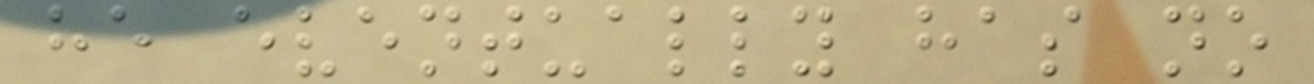he eventually has no
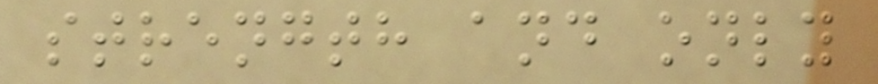strength and only
